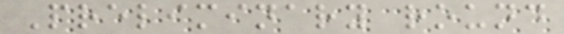Preliminary round
